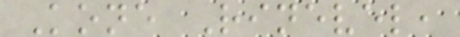Kone Rinevel,
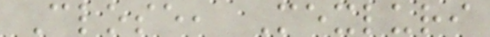Close, Mexluri
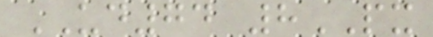UD74 8PX
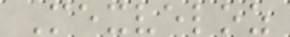Mexveloz
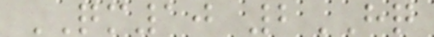QM10 2HQ
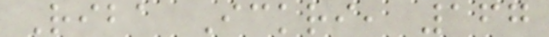Riba Ickri, 167
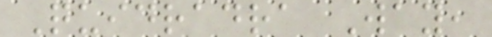Quidradra Way,
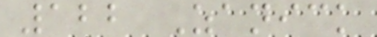122 Zanick
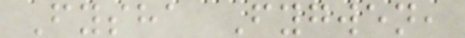Fysha Fygwen,
